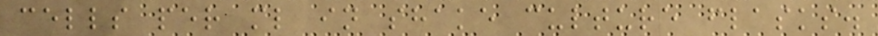cells per ml in shake culture flasks.
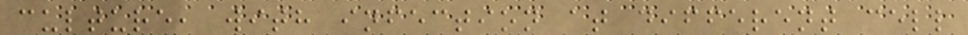culture, with infection at different cell
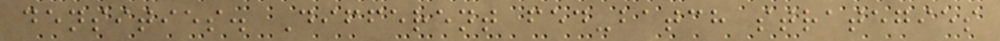densities. Different fed-batch strategies
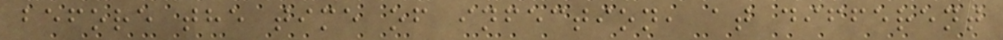before the time of infection, at different
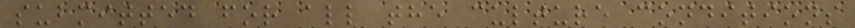submitted for all the culture conditions
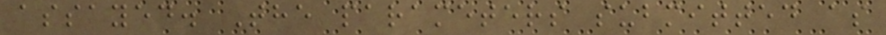assayed. The parameters submitted as
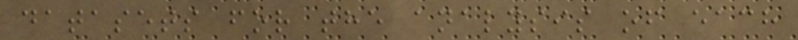datasets for the analysis of each
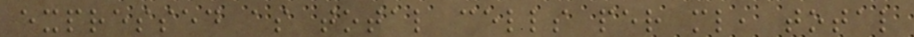expressed as total cells per ml, total
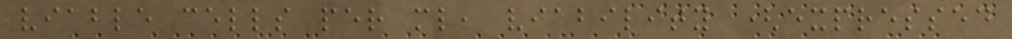viable cells per ml, viability (expressed
